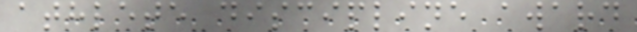athlete discipline award
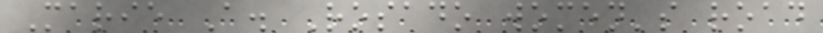Marie A. Rosado women's road
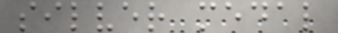silver medal
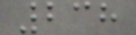238
